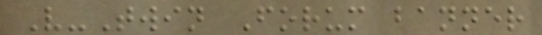V-Twin Forum banner
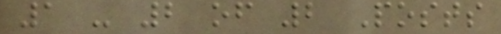1 - 2 of 2 Posts
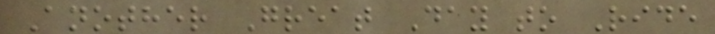Another Great Day to Ride
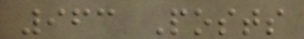963 Posts
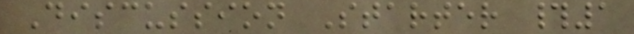Discussion Starter #1
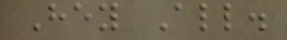Hey All.
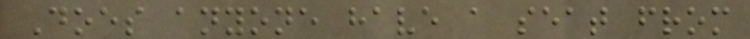Does anyone have a seat from
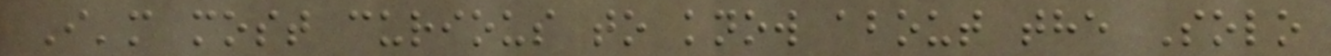I'm most curious to know about the Solo
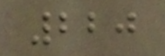220
